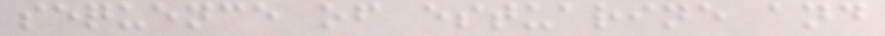sequence of estuarine and
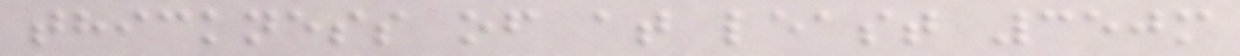thickness of at least 350m
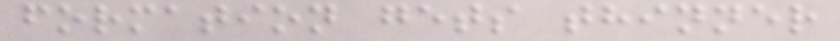formation gets thinner
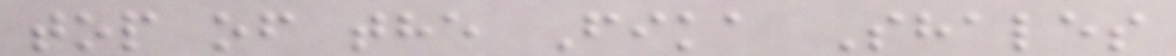top of the Fika Shales
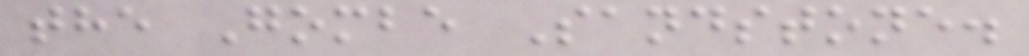the Gombe Sandstone.
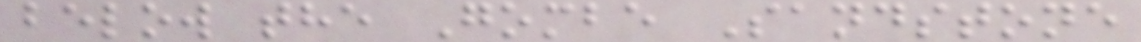below the Gombe Sandstone
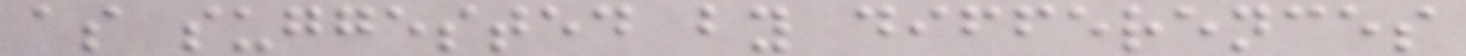as suggested by differences
